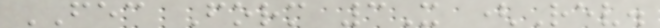FEC Form 3X (Rev.
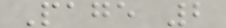Page 2
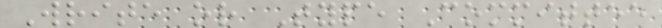Write or Type Committee
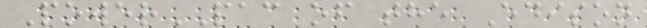PowerPAC of the Edison
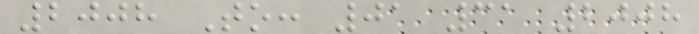2008 To: 01 31 2008
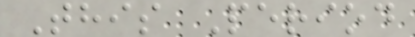This Period
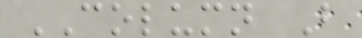COLUMN B
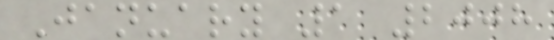January 1 2008
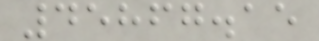45867.15
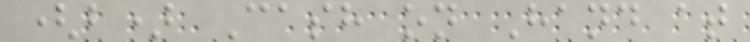(b) Cash on Hand at
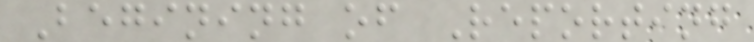Begining of Reporting
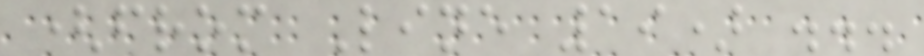(from Line 19) ...
